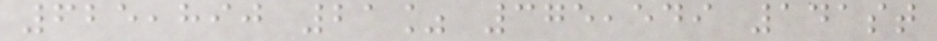625,890 21% 375,549 141st
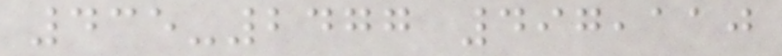435-2477 497,110
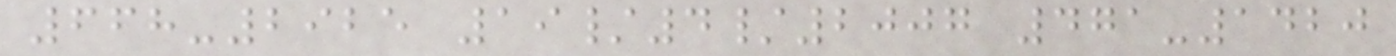668-2925 19/4/2007 471-1420
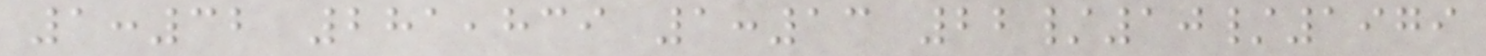1:32 281,839 1:13 22/10/1979
